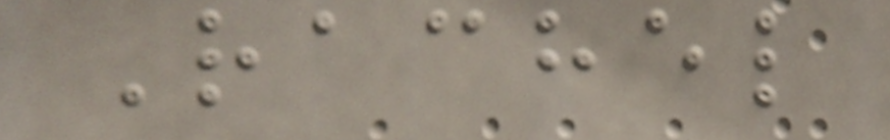Rachel
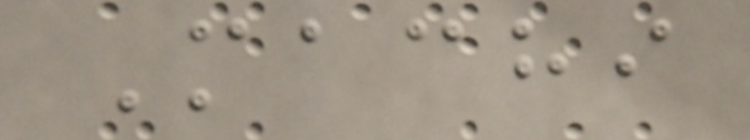Machi
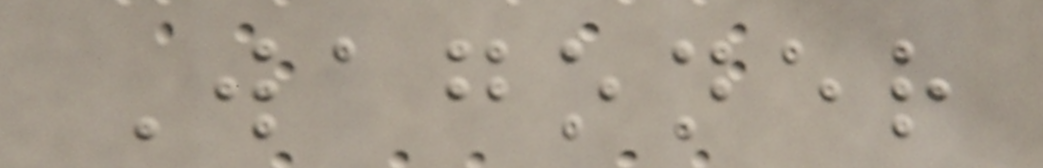Wagoner
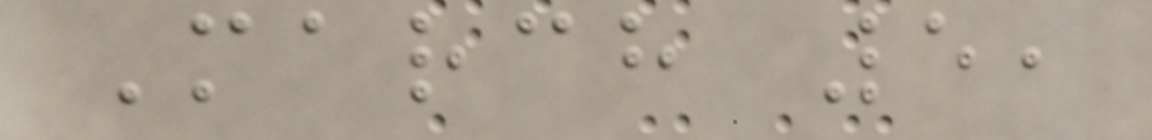March 5,
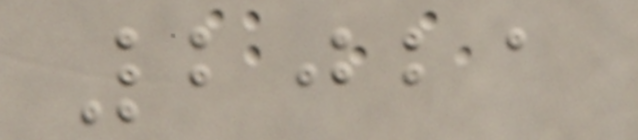2021
